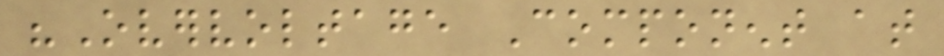"Overvoltage Component at
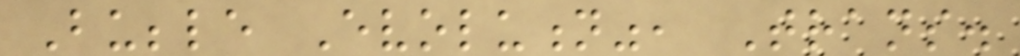Bubble Evolution", Trans.
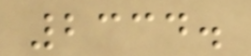2334.
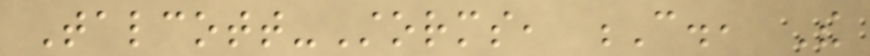Talcott-Storms, C., The
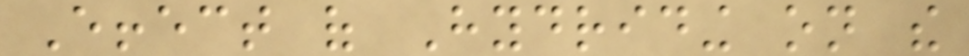Effect of Hydriding on the
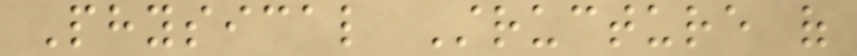Physical Structure of
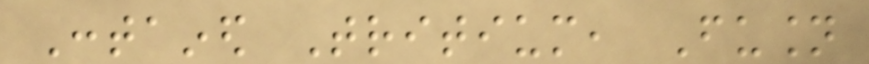Contained Tritium, Fusion
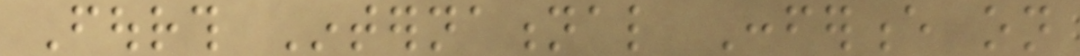Fourth International Conference on
